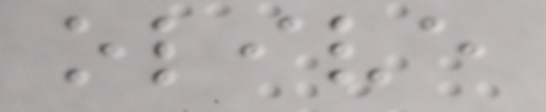olive
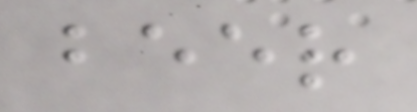beer
